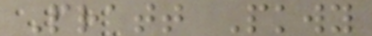Pratt Pkwy
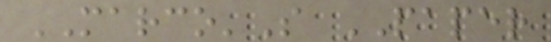MARCO'S PAPER
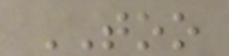TOO
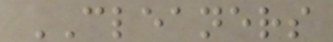CLEANERS
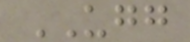UGG
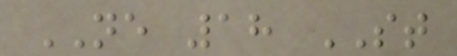NE 18 ST
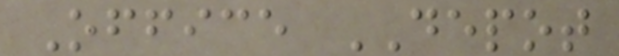Office DEPOT
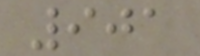901
